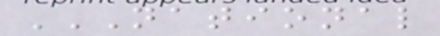NATIONAL
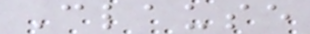Clause
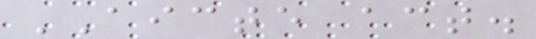AICTE act.
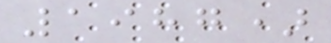1987)
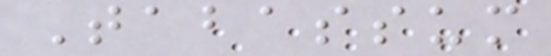Tabassum
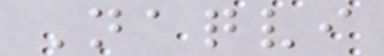Naqvi
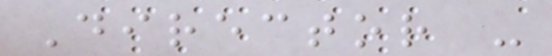Director -
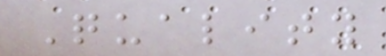Quality
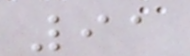91
